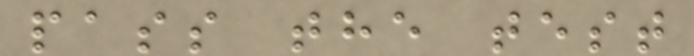pass the test
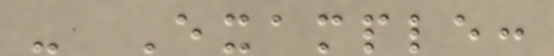- Example:
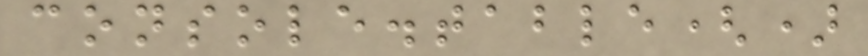console.table()
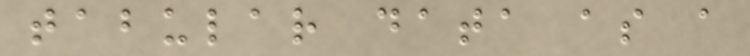tabular data as a
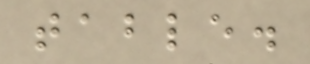table.
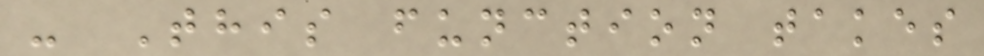- This function takes
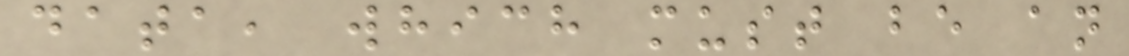data, which must be an
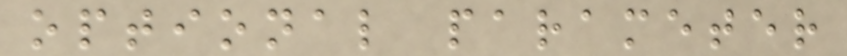optional parameter
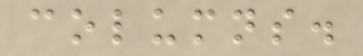columns.
